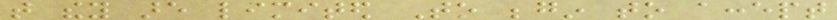that they are limited To begin to accept
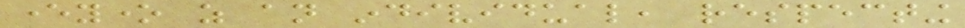everyone as an individual, respecting
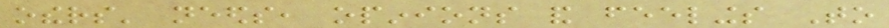others' needs, opinions and feelings To
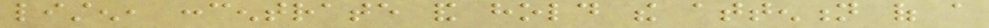listen, concentrate and hold the attention of a
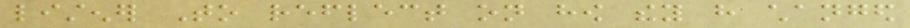listener To reflect on how they have changed
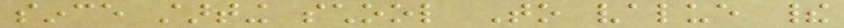since starting school To value their
